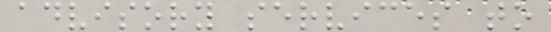advisory services to
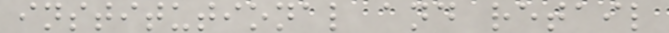institutional and retail
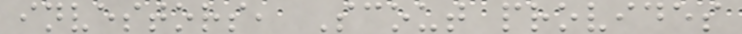investors, Scout provides
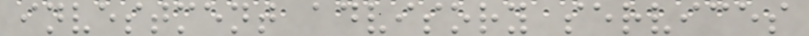investment advisory services
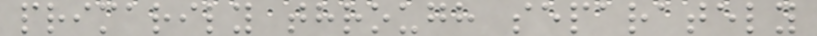primarily through separately
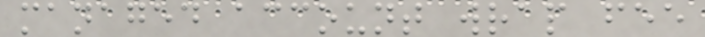managed account wrap fee
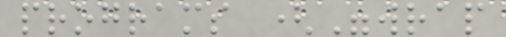programs ("wrap
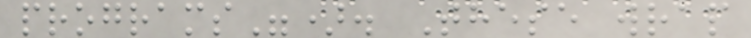programs"). These wrap
